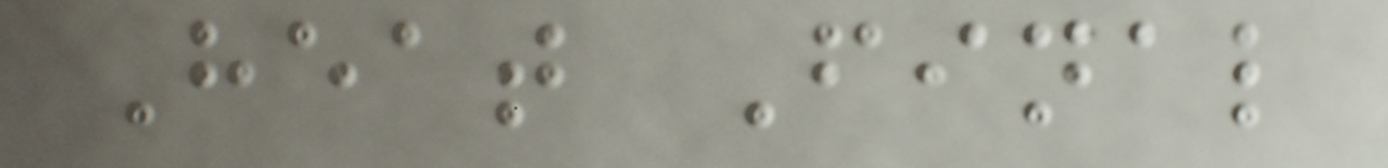Heat Final
